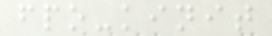fpo-kinit
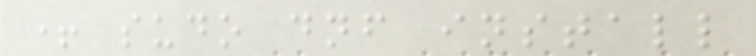+ sudo dnf install
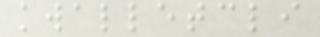kwalletcli
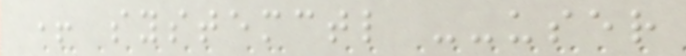+ systemctl --user
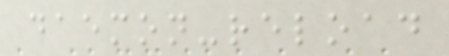daemon-reload
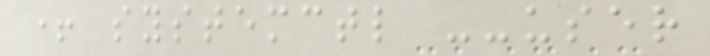+ systemctl --user
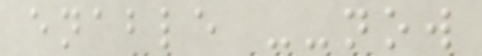enable --now
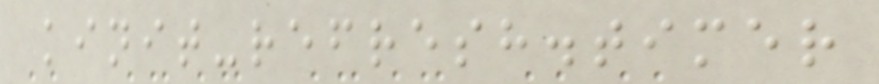kinit-refresh.timer
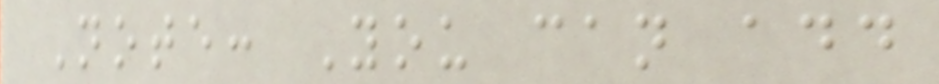Note: You can add
